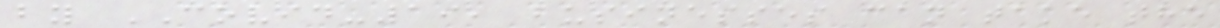by COVID-19, businesses can take the
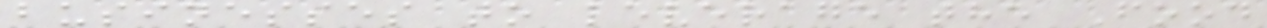businesses to leverage the Food
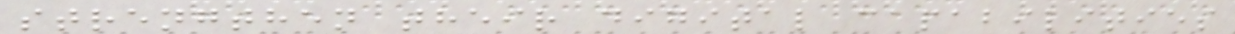strengthen their digital capabilities
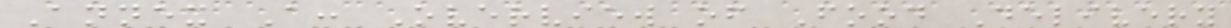Annex A: Overview of Food Delivery
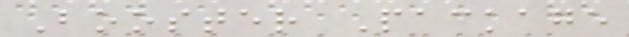Booster Package
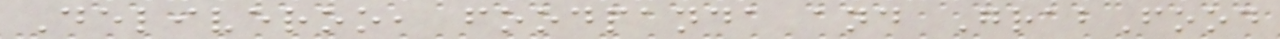Deliveroo, foodpanda and GrabFood
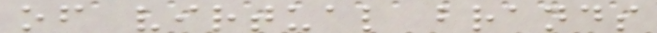of virtual brands
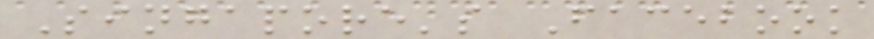Singapore's Facebook
